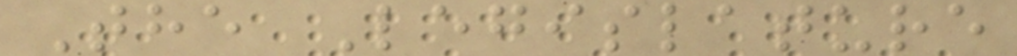The Legislature
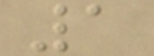1
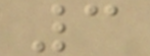3
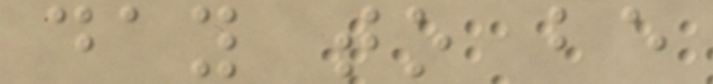day to be
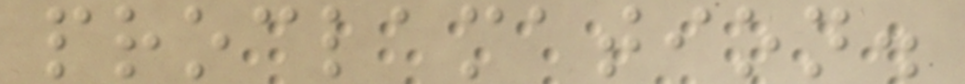proclamation.
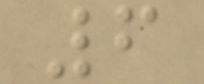6
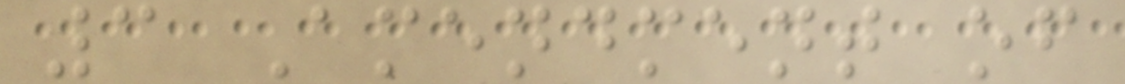3 Amendment of
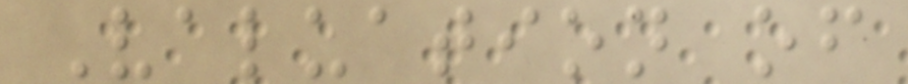Valuation of
